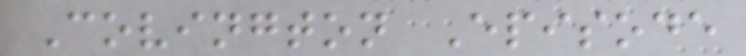Covington Episode
